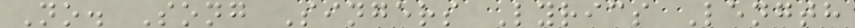No. Song Singers Lyrics Length
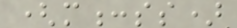(m:ss)
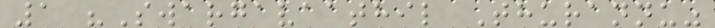1 "Swargavaathil Thurannu"
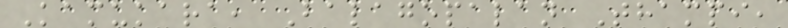Kamukara, Balagopalan Thampi,
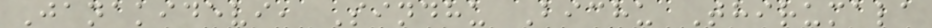Janakidevi, Sindhu Bichu Thirumala
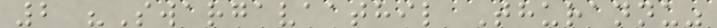2 "Swargavaathil Thurannu"
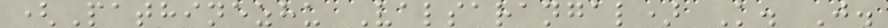(Pathinezhu Valsarangal) K. J.
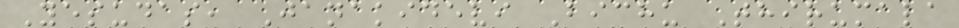Yesudas, Janakidevi Bichu Thirumala
